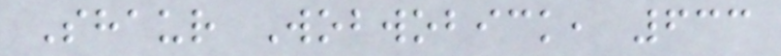Shaur Wobwobick, 633
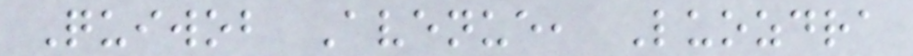Quiwob Avenue, Luozdra
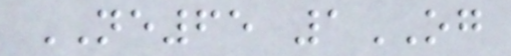NE65 1OG
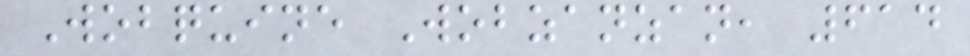Wobquine Wobzanzan, 614
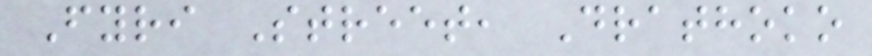Fyri Street, Drathoko
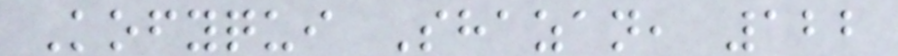Kofyqui Shazan, 122
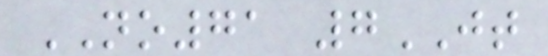NO71 7JT
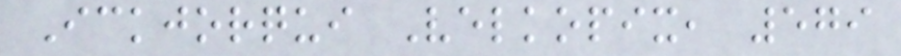Ickjorqui Velkopix, 579
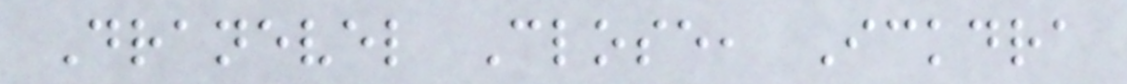Dranevel Close, Ickdra
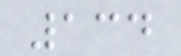134
